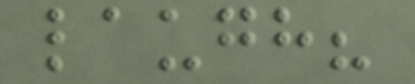laugh?
